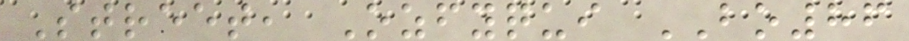Street, Ozfyqui BO86
